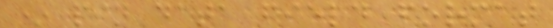* pin data field format
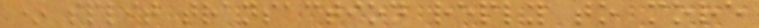* split transaction reply to more
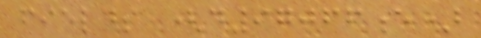fields (d97066e)
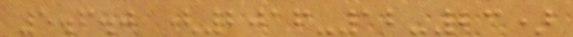5.6.0 (2016-12-23)
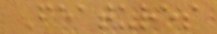Features
